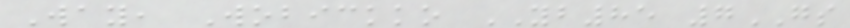Way, Wobickko YB85 7GS
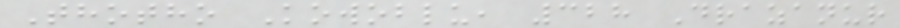Thotho Kowoblu, 328 Drazanur
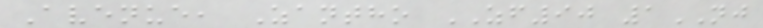Avenue, Zantho ZF90 1NJ
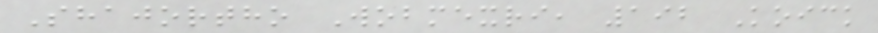Shajortho Wobmexri, 192 Koick
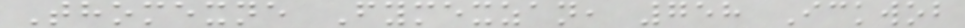Thomexne Fymexzan, 758 Ickwob
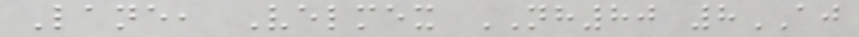Lane, Velmex NH80 8AJ
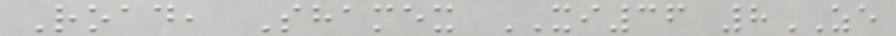Road, Shamex XI36 8ZE
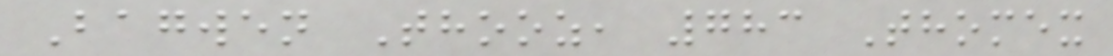Bagwen Thooz, 783 Thomex
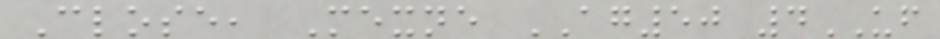Close, Mexne AG50 4UF
